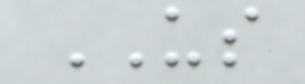US
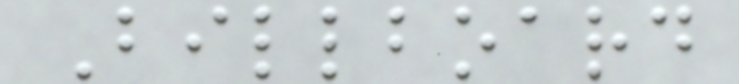Billboard
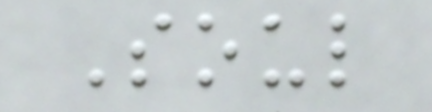Soul
